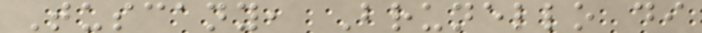Tuscany, Brunello di
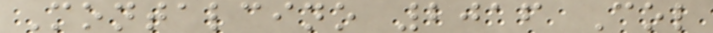Montalcino 2016 Col
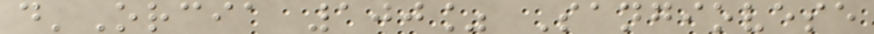d'Orcia 100% Sangiovese
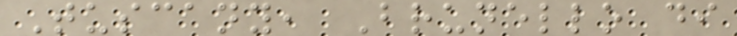Tuscany, Brunello di
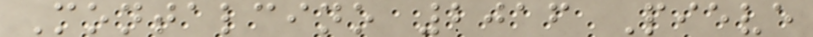Montalcino 2016 Pieve
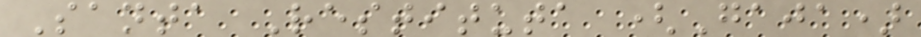Santa Restituta (Gaja)
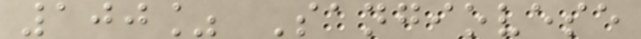100% Sangiovese
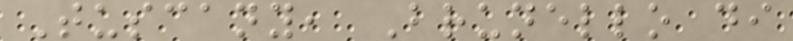Tuscany, Brunello di
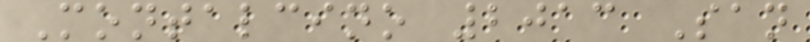Montalcino 2013 San
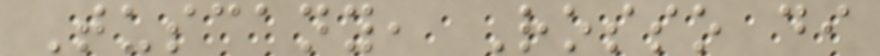Tuscany, Rosso di
